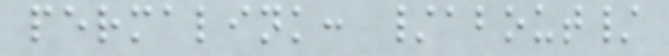permalink: /about/
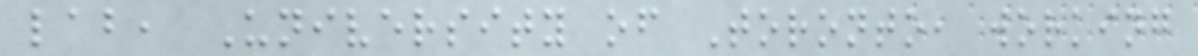lab, University of Toronto, working
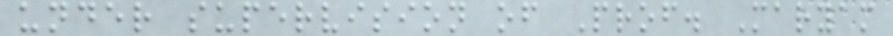under supervision of Prof. Maryam
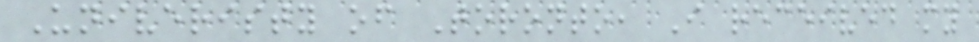Univeristy of Toronto, I received my
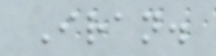Iran.
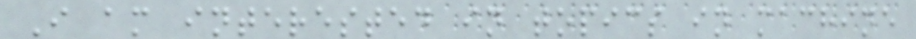I am interested in topics in machine
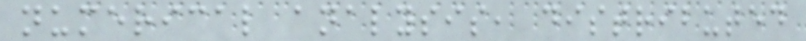numerical analysis, distributed
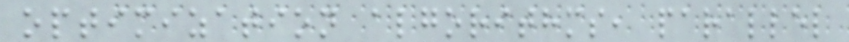optimization algorithms, parallel
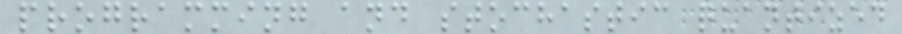programming and stochastic quantized
